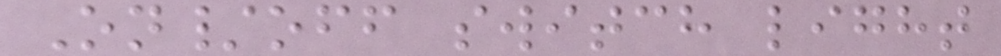On/off switch light
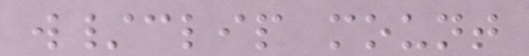w/clip mount
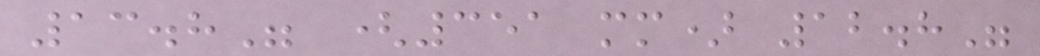13.8" (351 mm) 12.8"
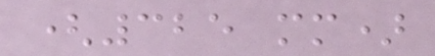(325 mm)
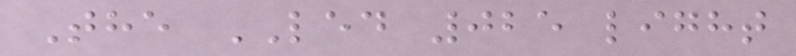The LED 025 light
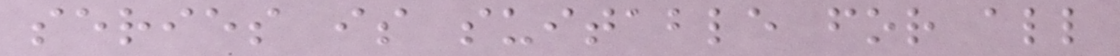series is suitable for all
